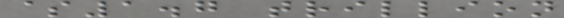$1.7 trillion
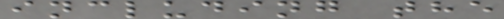including the
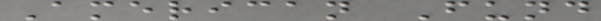American Fund
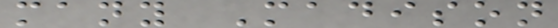many Madison
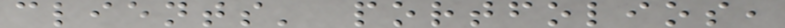clients' portfolios,
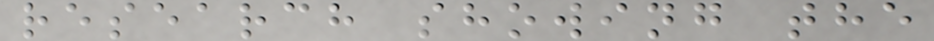research showing the
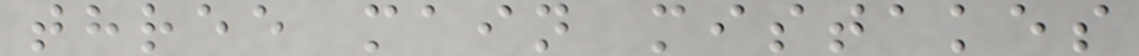three main mistakes
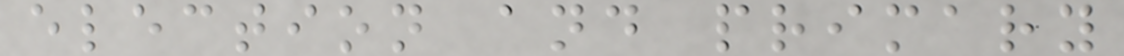election and primary
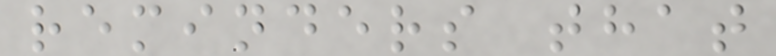reminders that
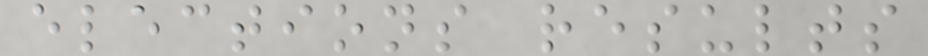elections results
